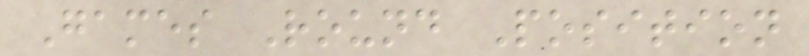Games Round Position
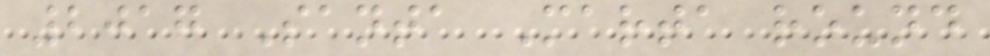2017 Santa Marta round
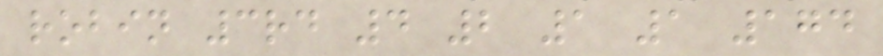robin 3rd 4 2 1 1 174
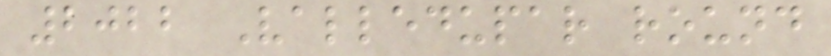2022 Valledupar round
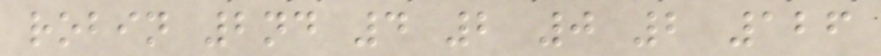robin 2nd 4 2 0 2 126
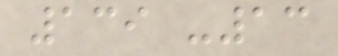139 -13
